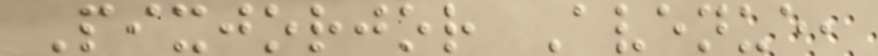Pixjorjor Avenue,
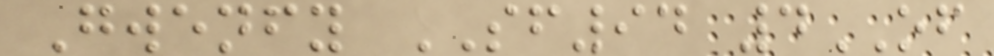Gwenfy SF94 4OF
